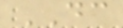DC
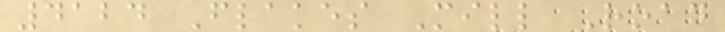4124 Flakes Mill Road
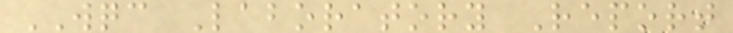WQC Laboratory Report
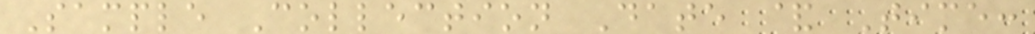Sample Collection Date & Time:
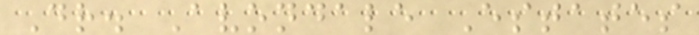Dr. Avondale Estates
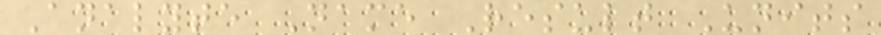Analyte Name Result Units
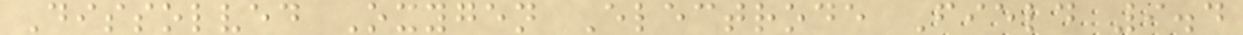Dissolved Oxygen Electrode Field 9.4
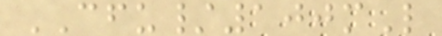CFU/100mL
